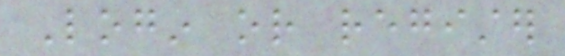Login or register
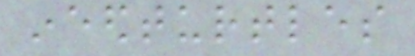ineedturtles
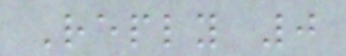Reply 0
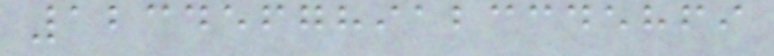123456789123345869
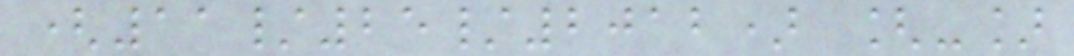(11/25/2012) [-]
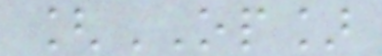[OP]
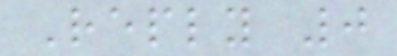Reply 0
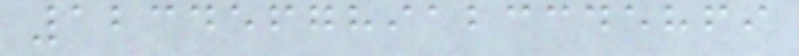123456789123345869
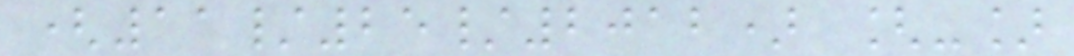(11/25/2012) [-]
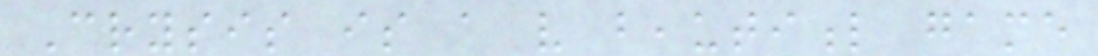Crysis is a very beautiful game
